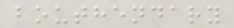bouthendary
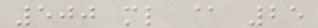500 ml @ 25
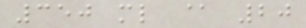350 ml @ 20
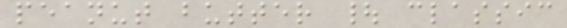peanut butter | classic
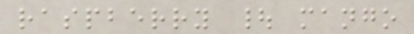raspberry | mango
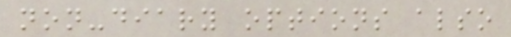non-diary options also
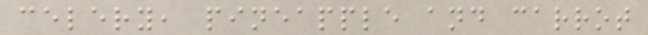celery, pineapple and carrot
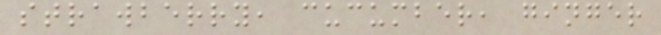strawberry, cucumber, ginger
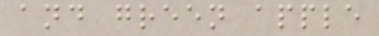and green apple
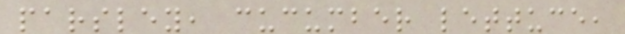parsley, cucumber lettuce,
